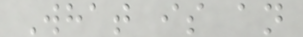What is an
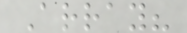Array?
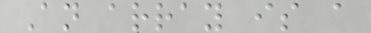An array is a
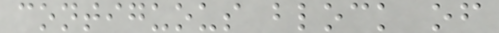contiguous block of
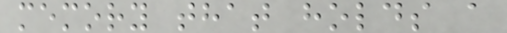memory that holds a
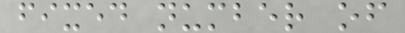fixed number of
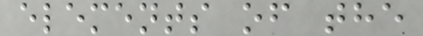elements of the
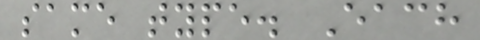same type. Each
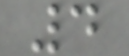4
